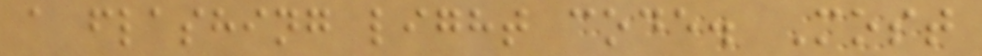a flashing light code. Most
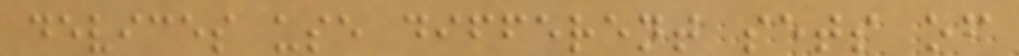devices use different sets of
